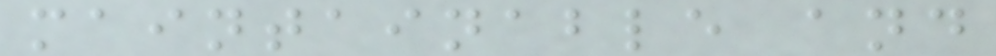maintainable and
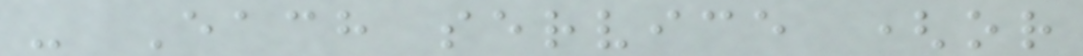- Each service (or
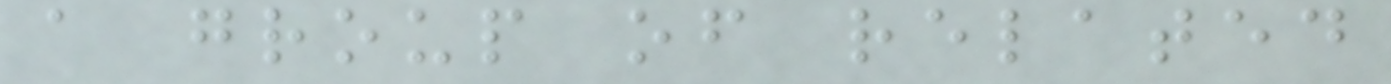a group of related
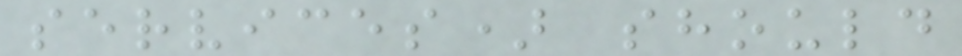services) should
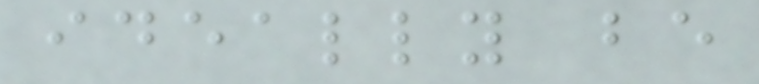ideally be
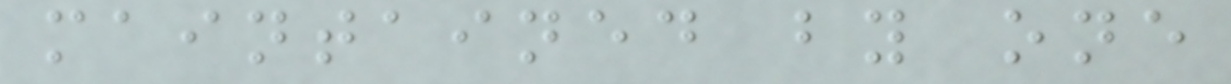maintained by one
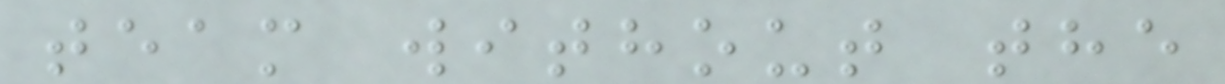team without the
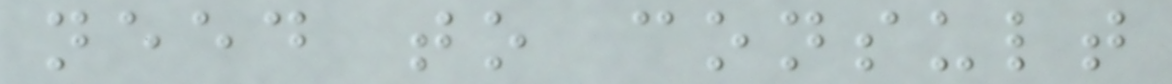need to consult
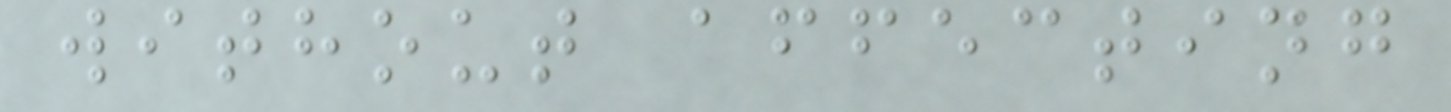without affecting
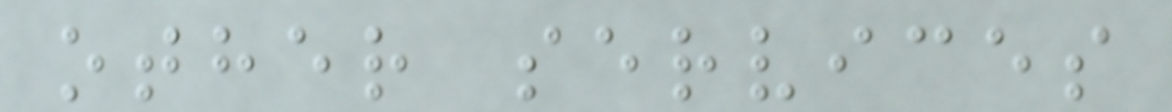other services
